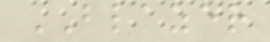BLAZER
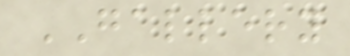GALLERY
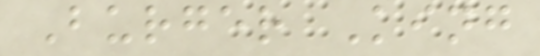Burger King
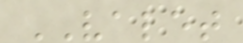VALET
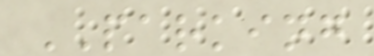PARKING
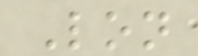Lon
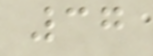37
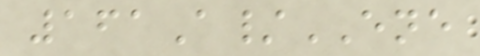161A/ENE
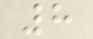8
